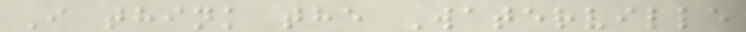I think the Waterville
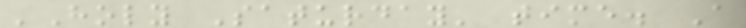'Holy Saturday' time. A
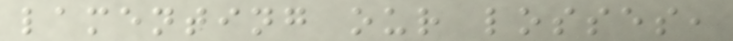lamenting our losses,
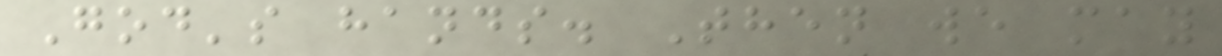God's hands. Then we may
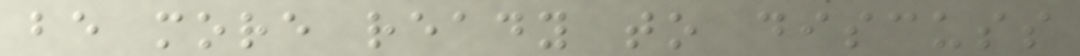be more ready to discuss
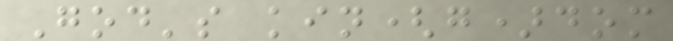God's kin(g)dom
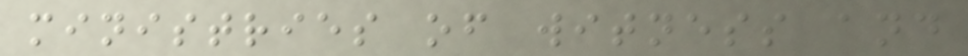ministries of witness and
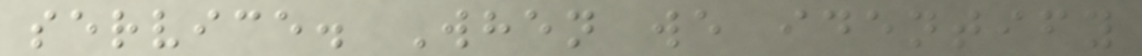service. When we identify
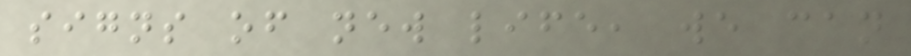signs of new life, we can
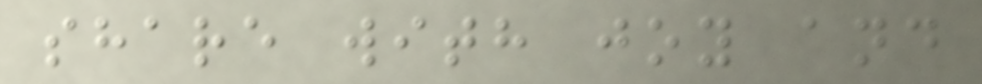share with joy and
